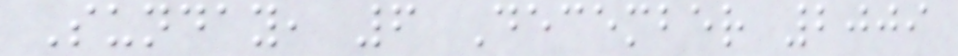Sunday, 6 December 2009
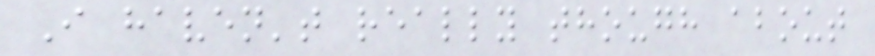I haven't really though about
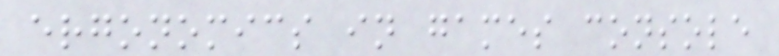ergonomics in games console
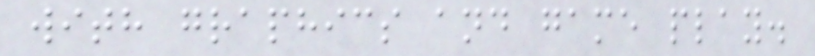with graphics and game play.
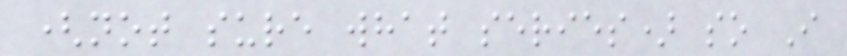(not sure what series) so I
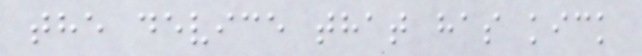the device that has kick
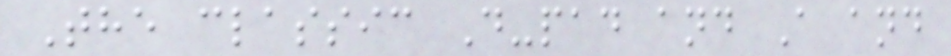The classic D-pad and A and
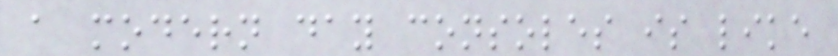a modern day consoles is like
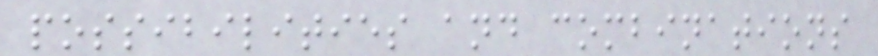possibilities and combinations
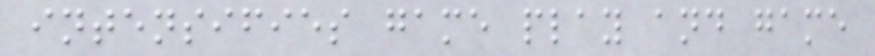intensifies game play and game
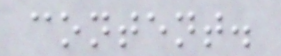content.
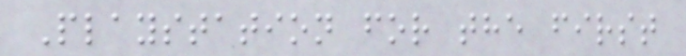Playstation for the first
